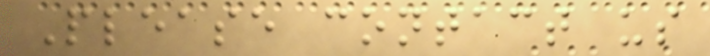Please contact us
